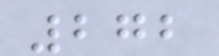272
